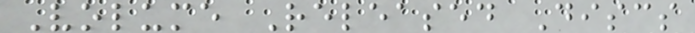Volume Released Discs
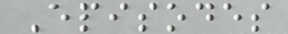Episodes
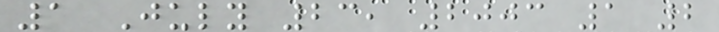1 July 23, 2003 1 2
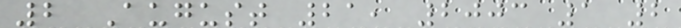2 August 21, 2003 1 2
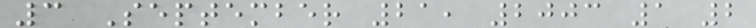3 September 21, 2003 1 2
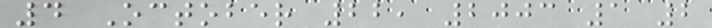4 October 22, 2003 1 2
